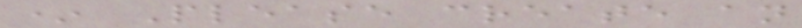* Please create an
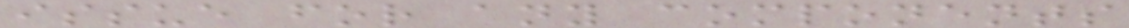issue for any components
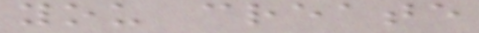you create
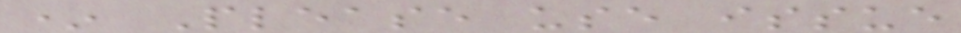* Please use issue
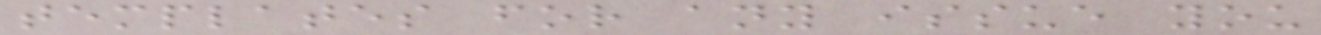templates for any issue you
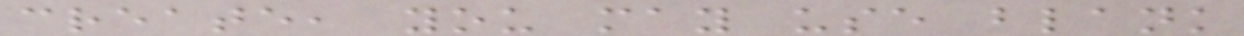create, you may use blank
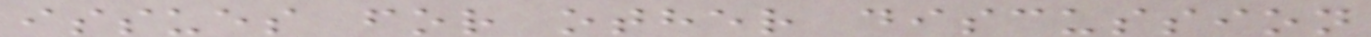issues for other discussion
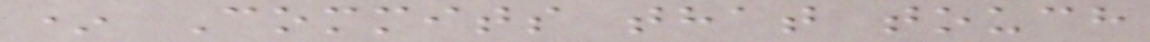* Commits that touch
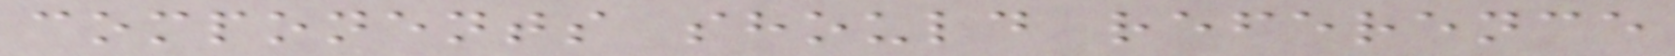components should reference
